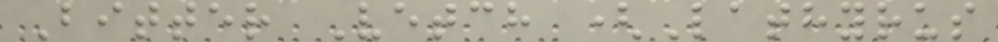Bitter Vetch (Lathyrus
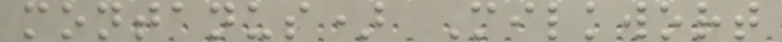montanus) Milkwort
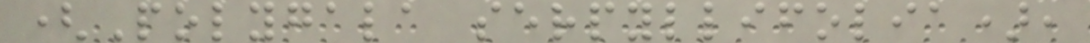(Polygala serpyllifolia),
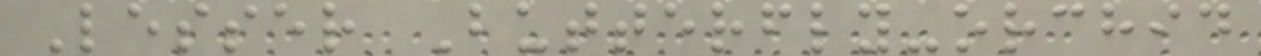Lesser Butterfly-orchid
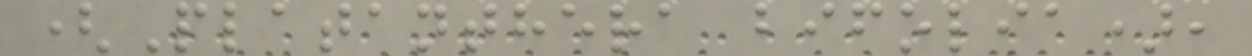(Platanthera bifolia),
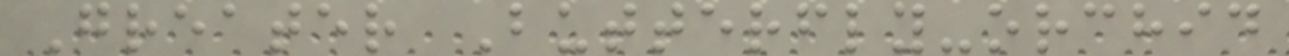Greater Butterfly-orchid
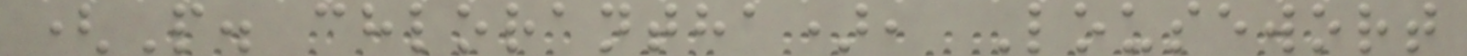(P. chlorantha), Lousewort
